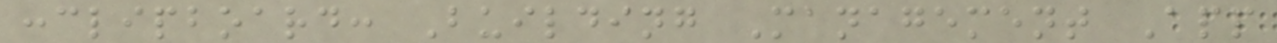:clipboard: Building Management App
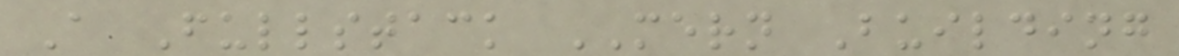A Fullstack MERN Building
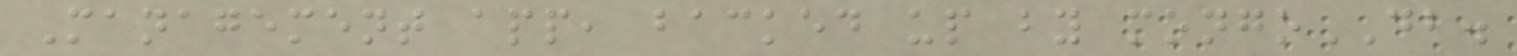Management app, backed up by mongoDB.
